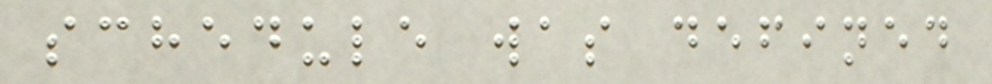schedule was defined
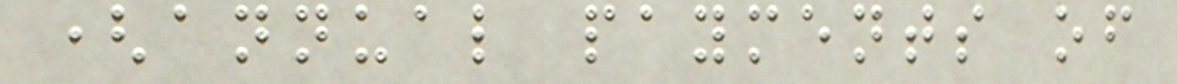(annual payments of
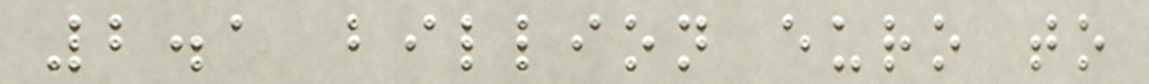2.1 billion euro to
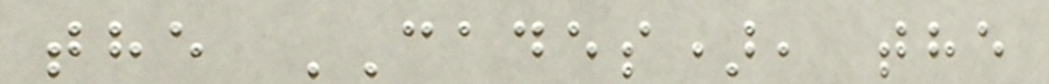the CADES), the
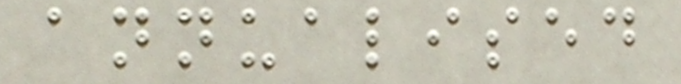annualised
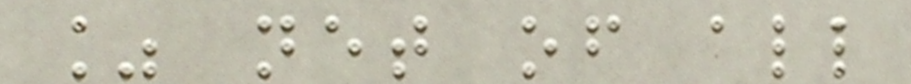% net of all
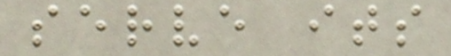serve its
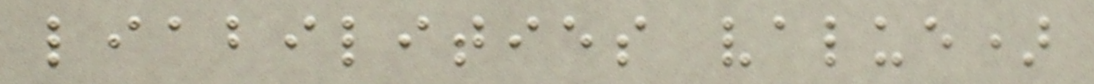liabilities value)
